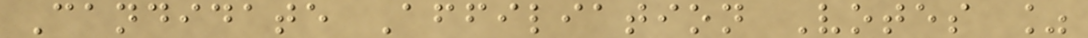Candidate Affiliation Votes %
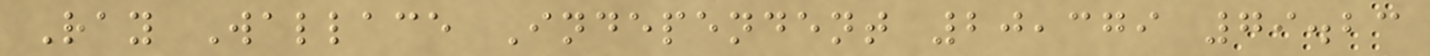Ray Wallace Independent 20,379 79.23
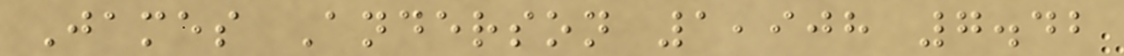James Anderson 1,908 7.42
